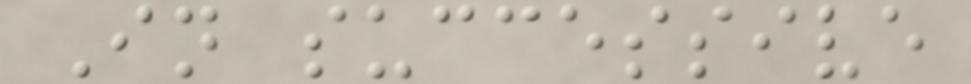In successive
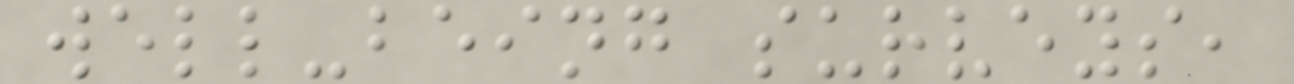well-being surveys,
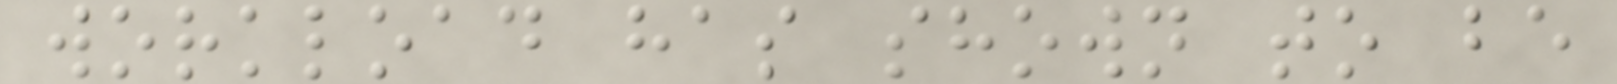workload has shown to be
